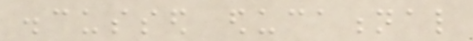discussed educational
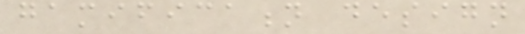gamification design
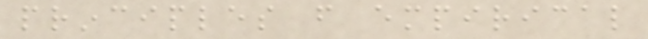principles from empirical
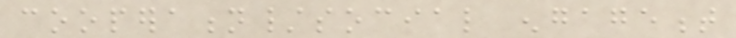cooperation/social engagement
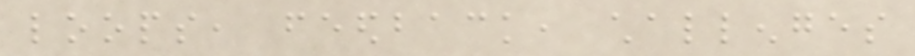loops, feedback, challenges
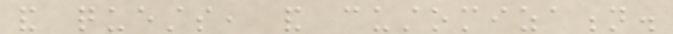and quests, and customization.
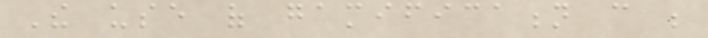The use of gamification can be
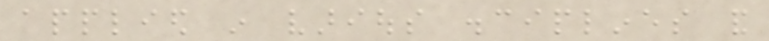applied in various disciplines and
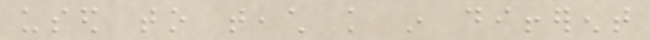used to teach knowledge in different
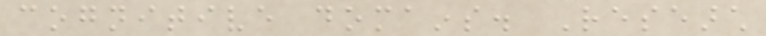cognitive domains. Research
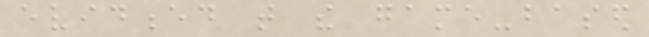evidenced that the game-based
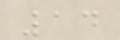14
